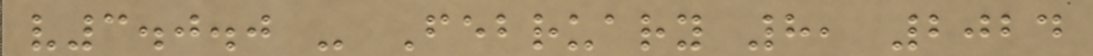v3.0.0 - February 8, 2024
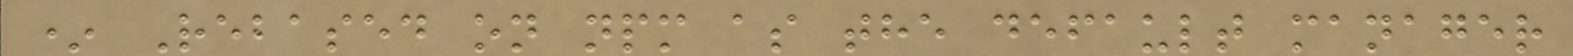* Rebased on npm as the default manager
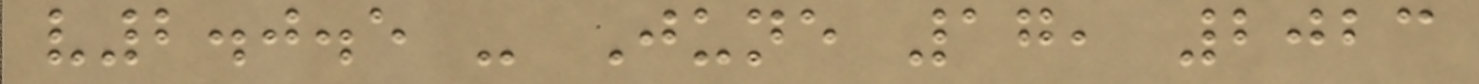v2.0.5 - June 17, 2023
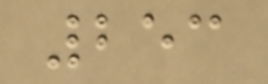253
